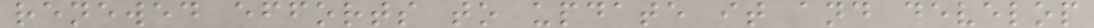renewed efforts to update it and develop
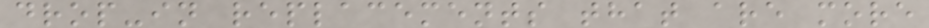drop-in replacements that are more
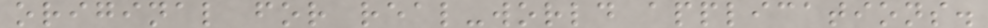original for real-world applications.
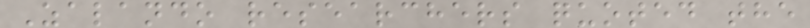Zalando researchers quoted the
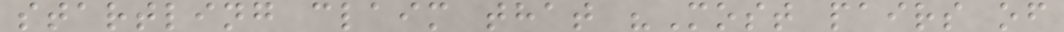startling claim that "Most pairs of
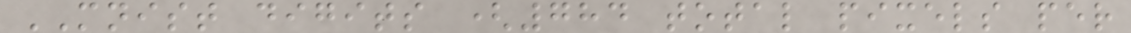MNIST digits (784 total pixels per
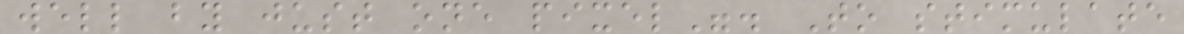well by just one pixel". To stimulate
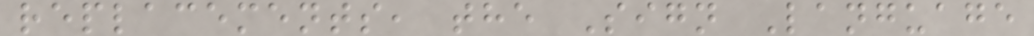replacements, the Sign Language
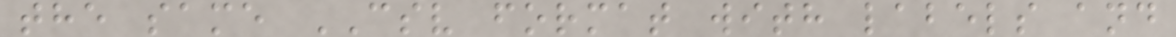the same CSV format with labels and
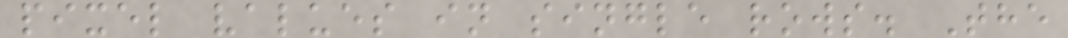pixel values in single rows. The
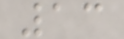13
